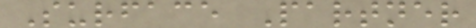Surface Partner
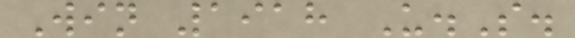Win 1918 U.S.
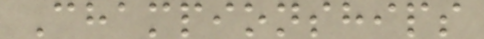Championships
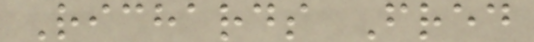Richards Fred
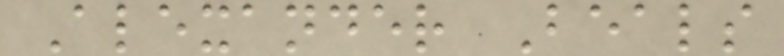Alexander Beals
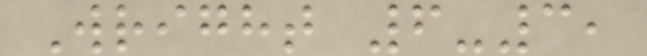Wright 6-3,
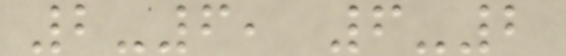2-6, 6-2
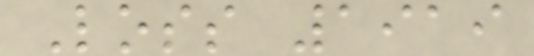Loss 1919
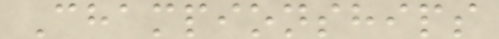Championships
